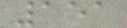151
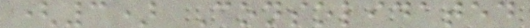(3) Consolidated
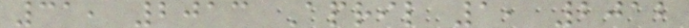31, 2013 April 1, 2012
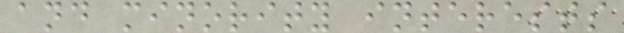and minority interests
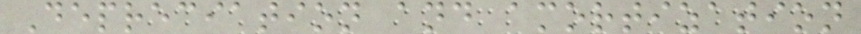Depreciation and amortization
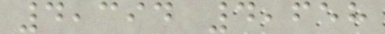4,394 4,658
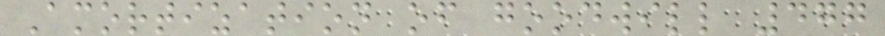Amortization of goodwill 477
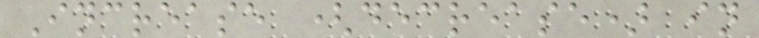Increase (decrease) in
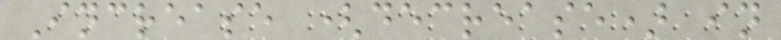Increase (decrease) in
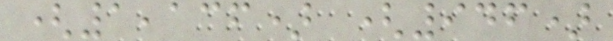(1,136) (946)
